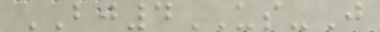BJ4US-J
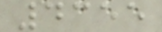4355
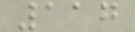117
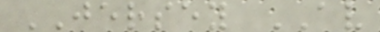JERSEY AV
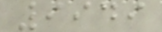9949
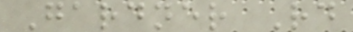Gardner Rd
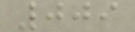009
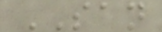SAN
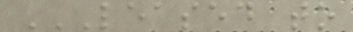LEASED TO
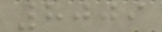8009
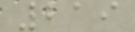219
